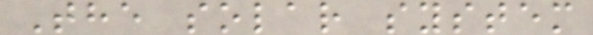The solar system
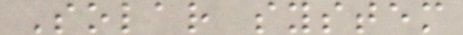Solar system
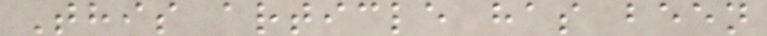This article has been
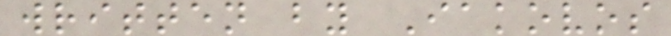written by Iakovos
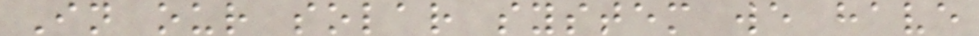In our solar system we have
